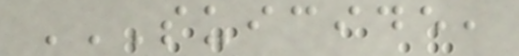SUICIDE,
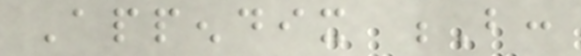Appendix B:
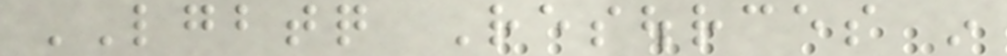LGBTQ Resources in
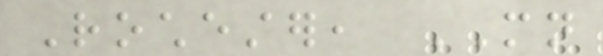Rochester, MN
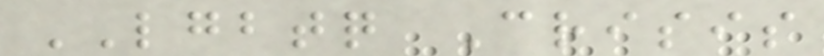LGBTQ Crisis
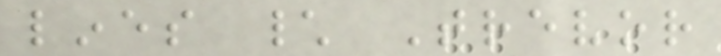lines \ Trevor
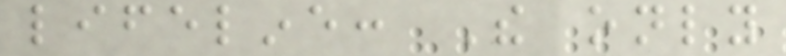lifeline: The only
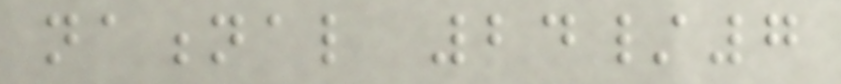national 24/7
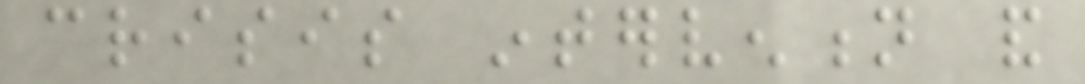crisis intervention and
